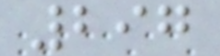297
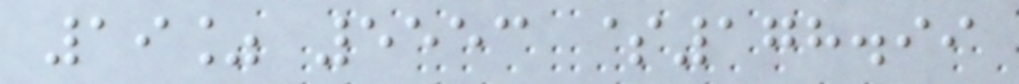19% 5553 $178.99
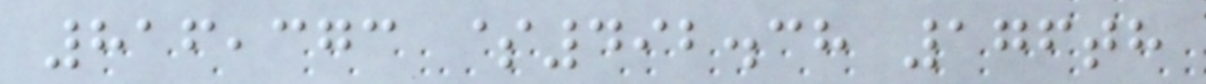816,373 $492.38 176th
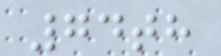74th
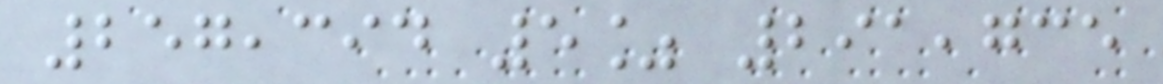257,394 5% 291,735
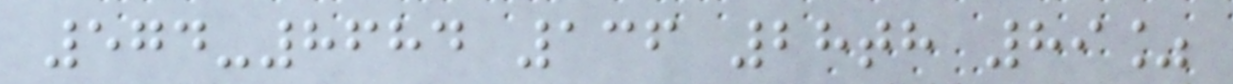574-8684 136 28th 89%
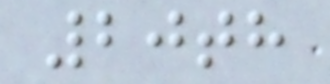20th
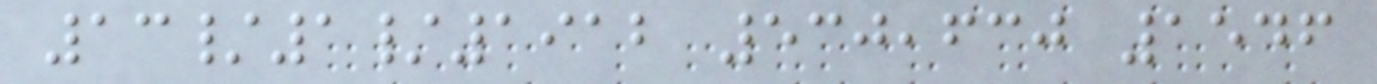13/1/1912 530,630 1546
